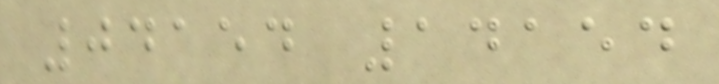04154 14154
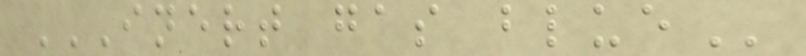INERT GAS BLUE
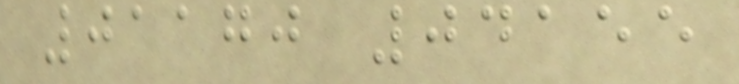01170 04155
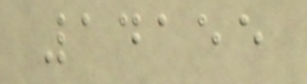14155
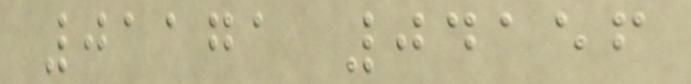01171 04156
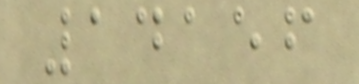14156
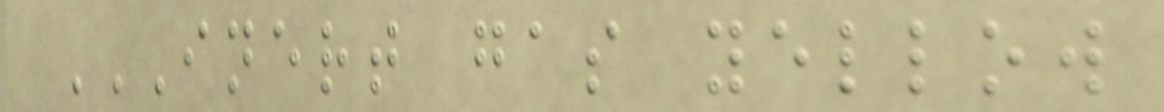INERT GAS YELLOW
